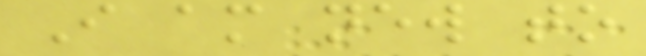I am new to
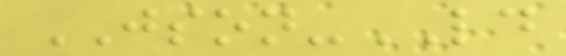JSON-LD
